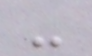-
